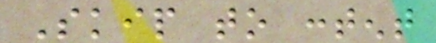Skip to content
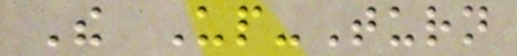The Up-Turn
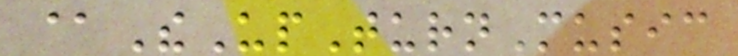@TheUpTurnMusic
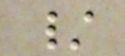/
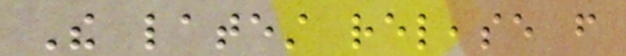The latest release from
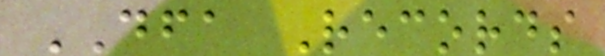DFA Records
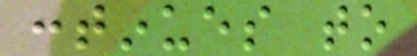continues to
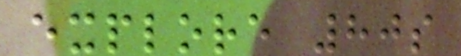explore 80s
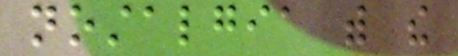nostalgia with the
